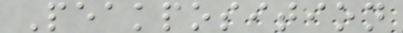Peakposition
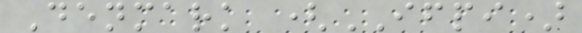Denmark (IFPI)
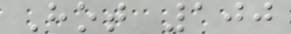Hot 100
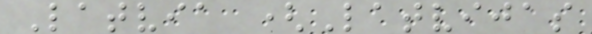Latvia (Latvijas
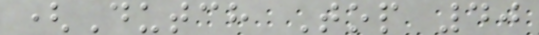(Dutch Top 40
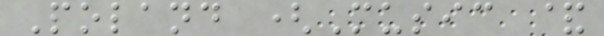Poland (Music &
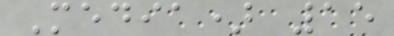Media) 15
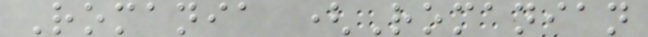Romania (Romanian
